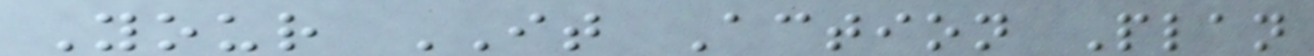Your IT Action Plan
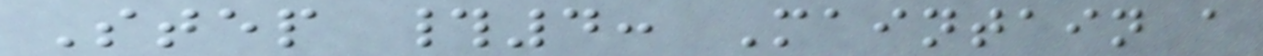Step #4: Maintain a
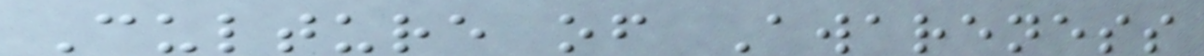Culture of Awareness
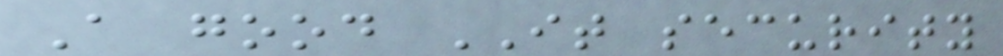A good IT security
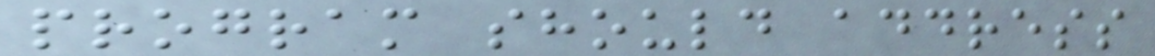program should address
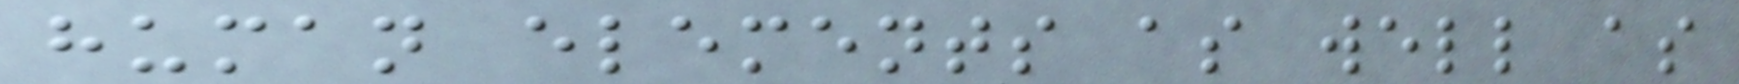human elements as well as
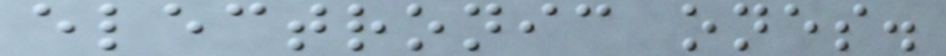electronic ones.
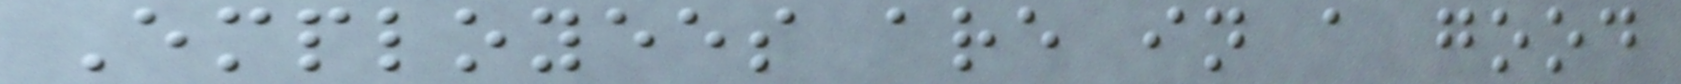Employees are in a good
